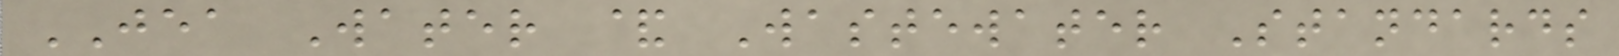JEA Water & Wastewater Standards
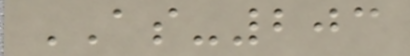AS-203
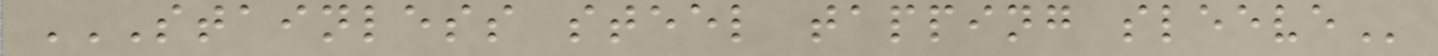STAINLESS STEEL TAPPING SLEEVE
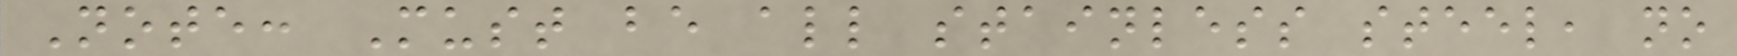Note: Must be all stainless steel, no
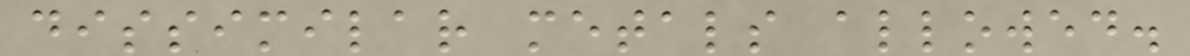dissimilar metals allowed.
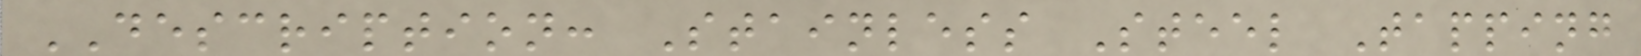DESCRIPTION: Stainless Steel Tapping
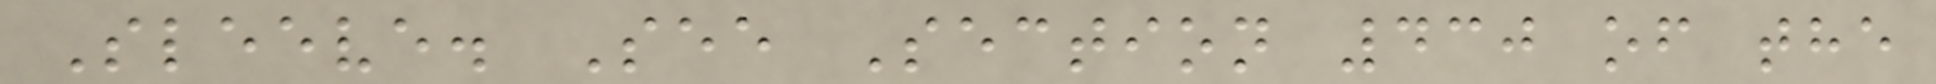Sleeve. See Section 430 of the
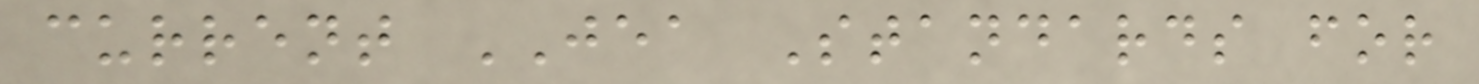current JEA Standards for
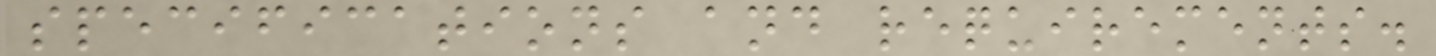specifications and requirements.
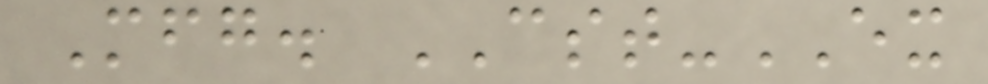Mfg. CST-EX
